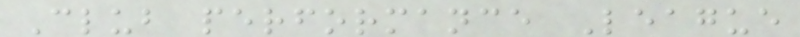Club performance League
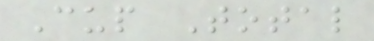Cup Total
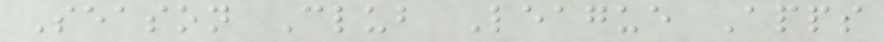Season Club League Apps
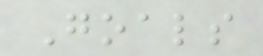Goals
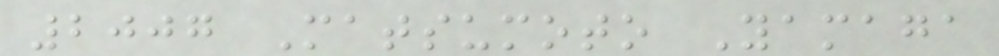2007 Matsumoto Yamaga
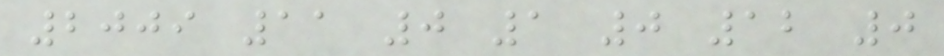2009 11 0 1 0 12 0
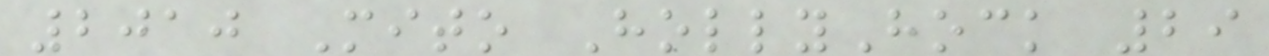2010 Mito HollyHock 29
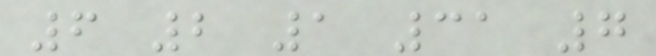6 2 1 31 7
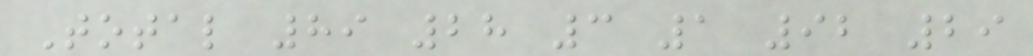Total 89 28 3 1 92 29
